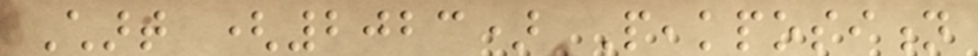Chart (2023) Peakposition
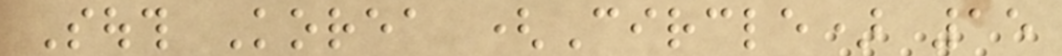South Korea (Circle) 15
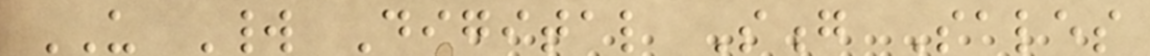US World Digital Song Sales
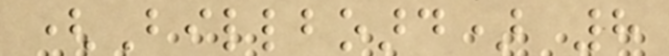(Billboard) 8
